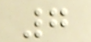7
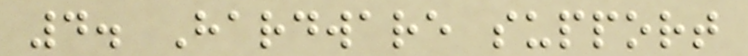4. Hardware support
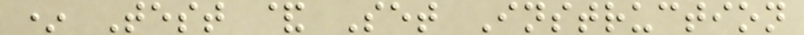* Test & Set Instruction
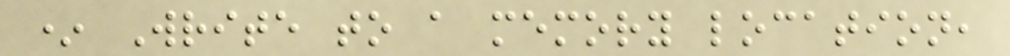* Write to a memory location,
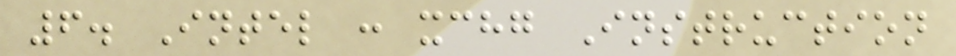6. Intel : xchg Instruction
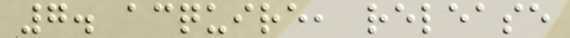7. acquire, release
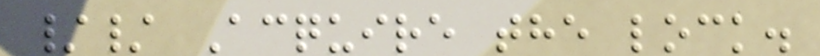// Acquire the lock.
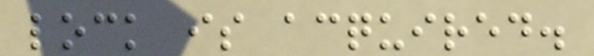lock is acquired.
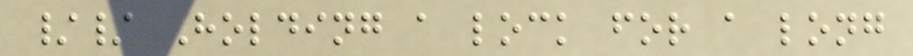// Holding a lock for a long
